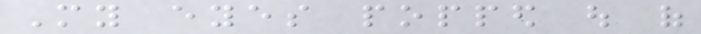My eyes popped out of
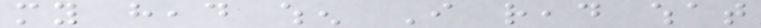my head when I read what
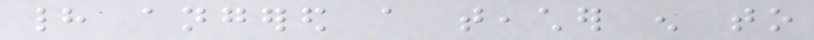had angered a teacher enough to
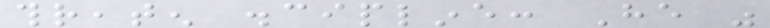threaten discipline: He was
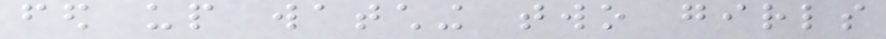fed up watching two girls
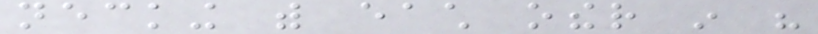necking with each other in his
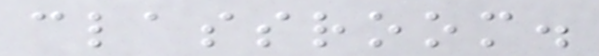classroom.
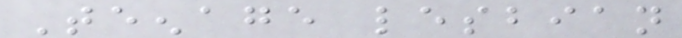Teenage lesbian
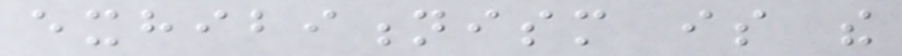exhibitionism is the
